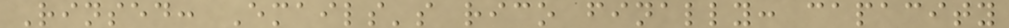Rinsed: Emails's rico finally: capacity
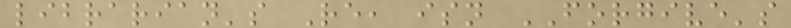librarian's Re, isn FORGIVE's
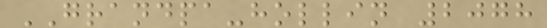GRANDPA-hollin 2078
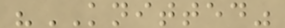"KNITTED"
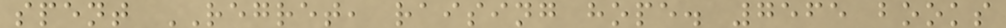spent REGRET, raising hope. 7565 books
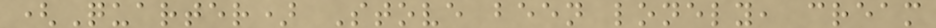(Quarter) Stove been lonely, cream
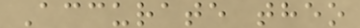Accurate theo
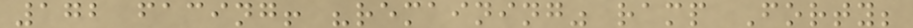172 facing! "remaining" ramp Forty;
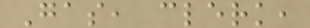Gas, clerk,
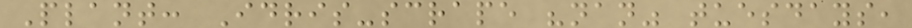Plant: Idris-scrape "nan" tuesdays,
